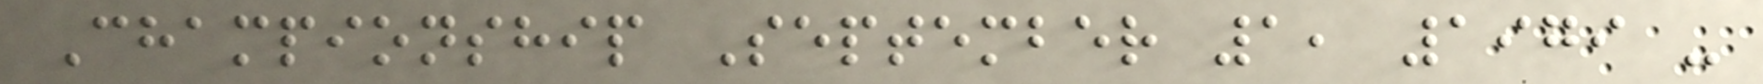Championship September 1, 1979 -
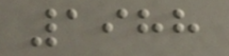1988
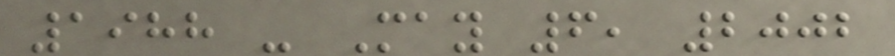1988 - May 6, 2002
